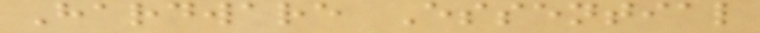Hardware Essential
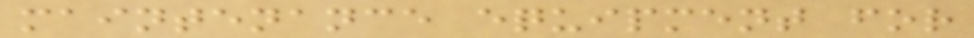maintenance equipment for
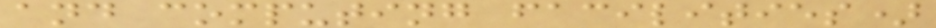and computing facilities)
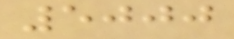5000
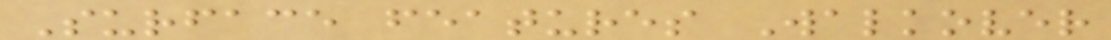Surface features Walkover
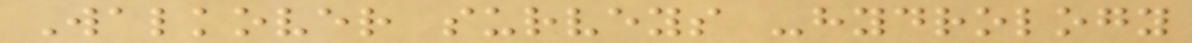Walkover surveys -hydrology
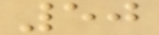50
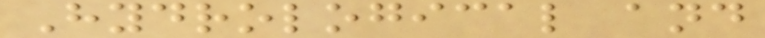Hydrological and
